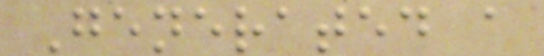Generated a
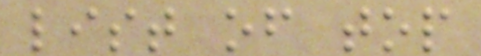list of top
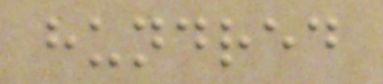hundred
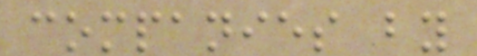companies by
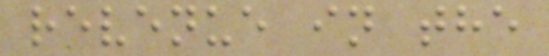revenue in the
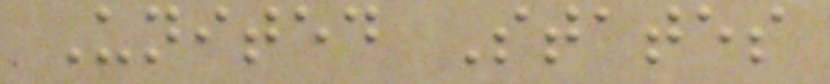United States
